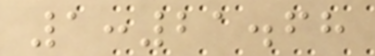1:21.68
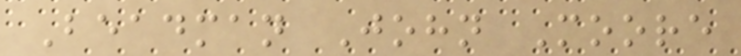Beadman John Moore
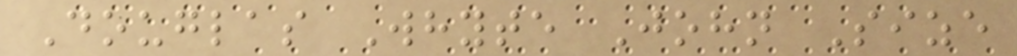Douglas Whyte John Size
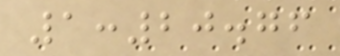1:20.76
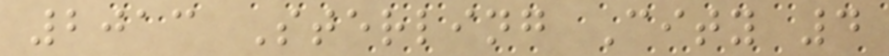2013 Sterling City 4
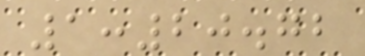1:20.72
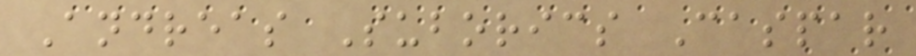Andreas Suborics Caspar
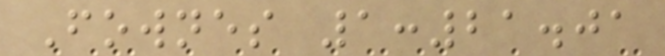Fownes 1:21.01
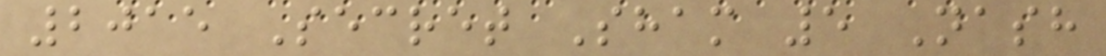2015 Secret Sham 5 Nash
